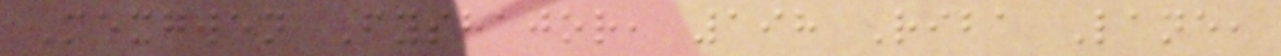Mexgwen Fyshajor, 198 Riba Lane,
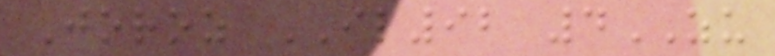Joroz IL92 4ZU
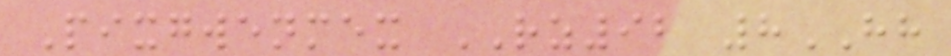Pixgwenmex RZ92 8HH
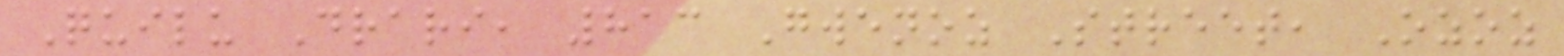Quilu Drari, 813 Gwenoz Street, Ozoz
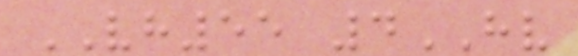VH55 4HV
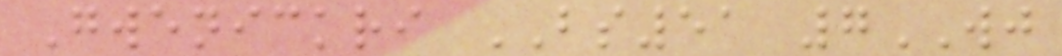Gwenickri BS51 7WJ
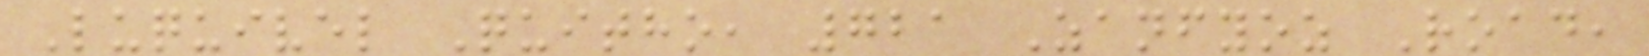Luquivel Quitho, 721 Zanfyoz Road,
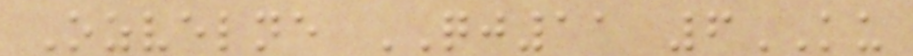Ozvelne QJ11 6KU
